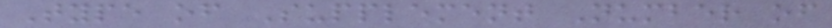Type of Supplement Number of
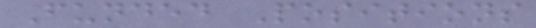Funded Positions
